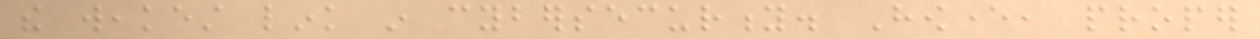the weakest link in cybersecurity. However, proper
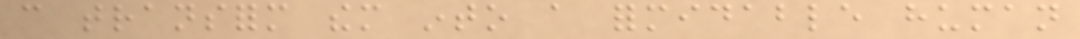can transform them into a formidable human
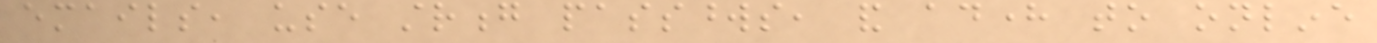emails, use strong passwords, and adhere to online
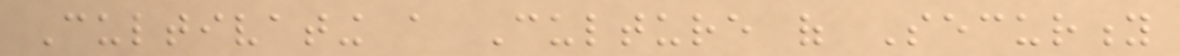Cultivating a Culture of Security
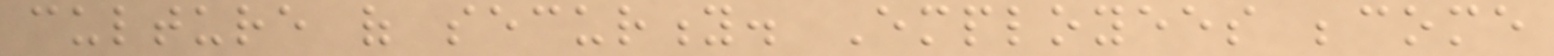culture of security. Employees become
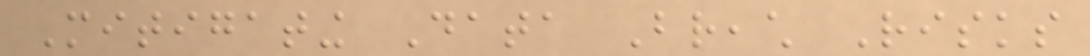Mitigating Data Breach Risks
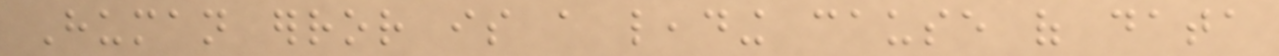Human error is a leading cause of data
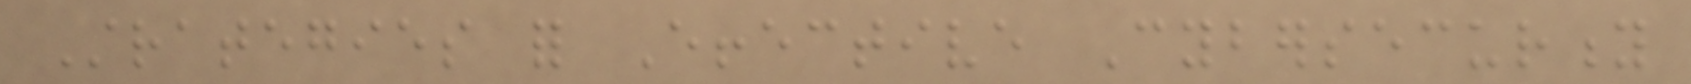Strategies for Effective Cybersecurity
